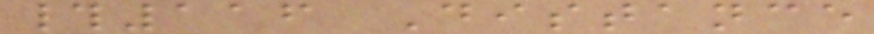#116 Distance
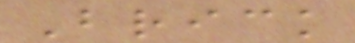Brick
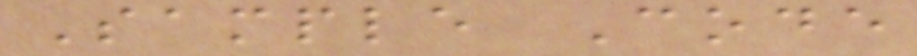Sample Code
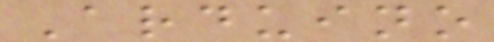Arduino
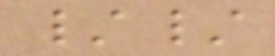//
